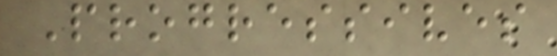Progressives
